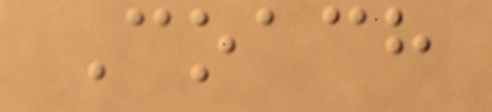Coach
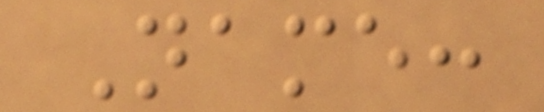Name:
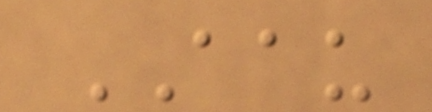AAU
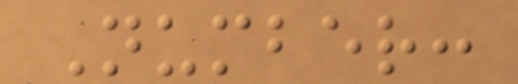Number:
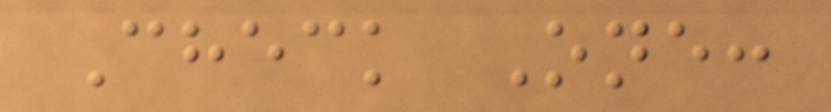Check One:
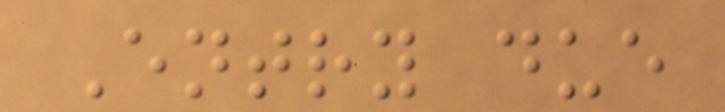Entry due
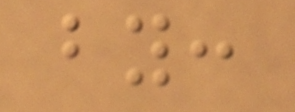by:
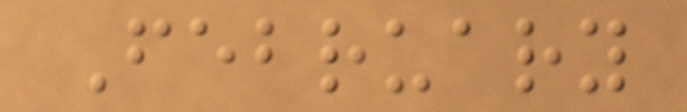February
